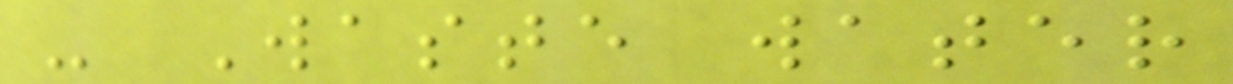- Waste water
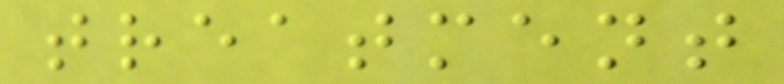treatment
